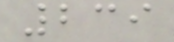239
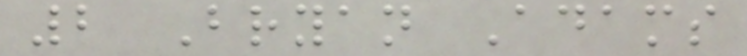2 Bryan Adams
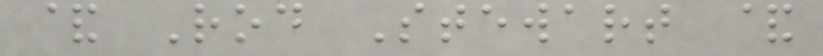& Rod Stewart &
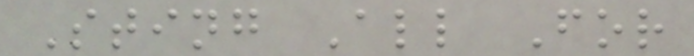Sting All For
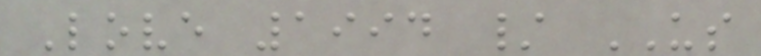Love 1994 / US
